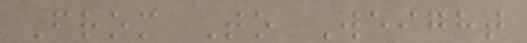From To Weight
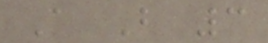A B 3
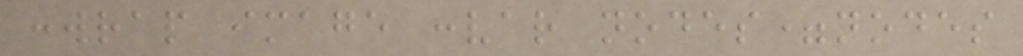:wrap image :var nodes=nodes
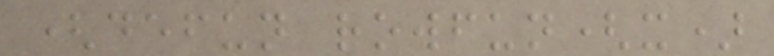(defun rowfun(x)
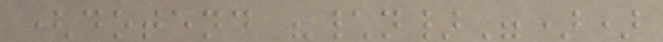(dotend "\n}"))
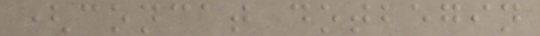(concat dotbegin
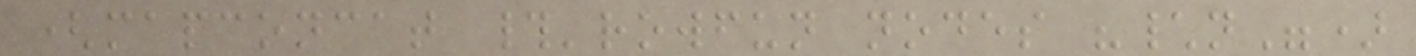(mapconcat #'rowfun nodes "\n")
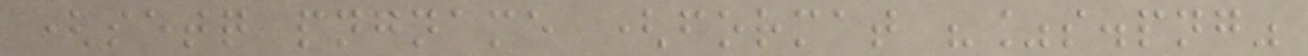(setq pngname (format "%s.png"
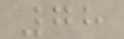78
